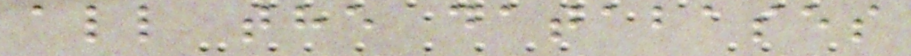all the databases
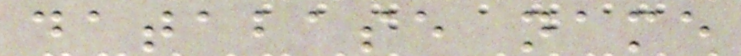database name
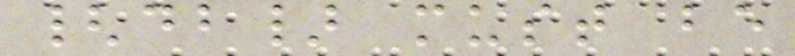{db} must be
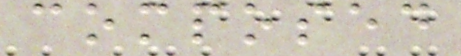composed
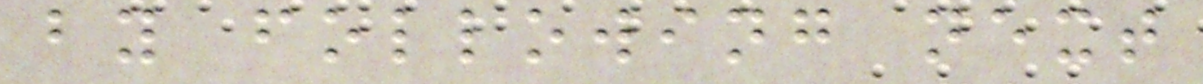by following next
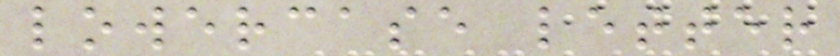lowercase letter
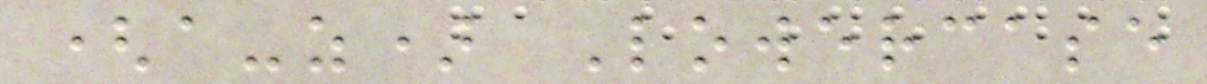(a-z) Lowercase
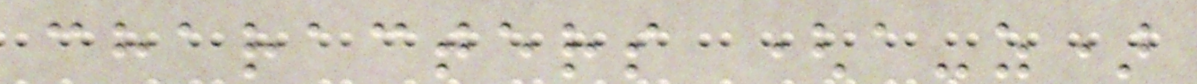characters (a-z)
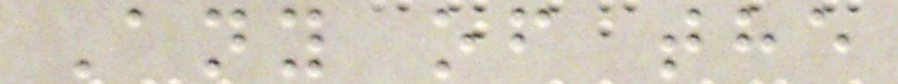Any of the
